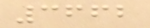3662
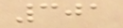301
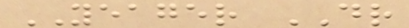YEAGER DR
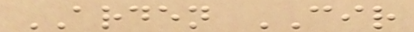ARDEN CIR
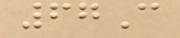67C
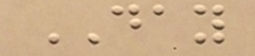DAY
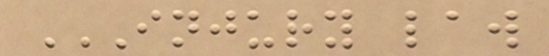INJURY LAW
